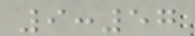9:57
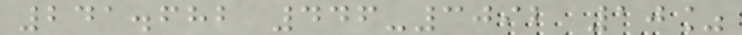241.682 446-3092 10%
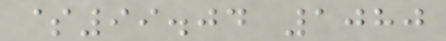$99.04 1080
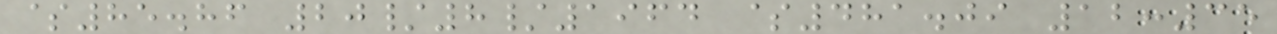$85.86 20/8/1964 $481.09 12:35
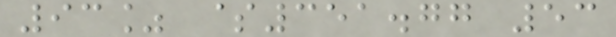93% $351.77 53
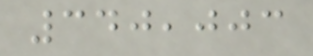340,003
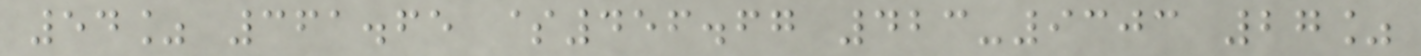54% 361.65 $456.67 423-9303 27%
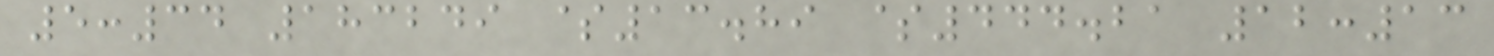5:34 183249 $13.89 $444.21 12:13
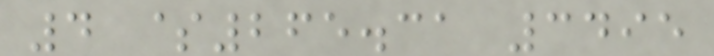4 $265.31 3495
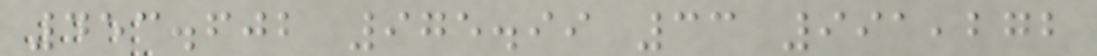453.602 975.99 33 991,272
